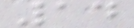14
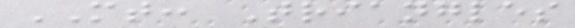MT: Triangles
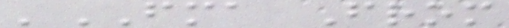'FMA From
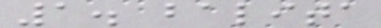1. balita
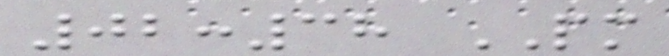02:38 PM
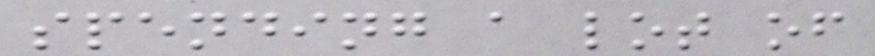spending a lot of
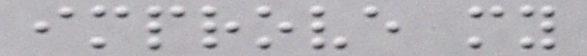improve my
